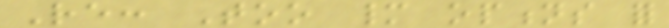Re: Too many options for
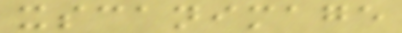xscanimage
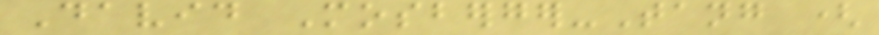David Mosberger-Tang (
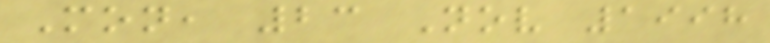Mon, 23 Nov 1998
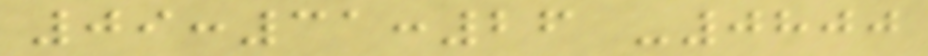09:31:26 -0800
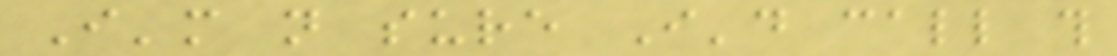I'm not sure I'd call this
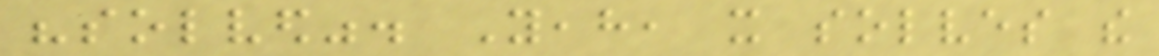"solved". Yeah, it solves the
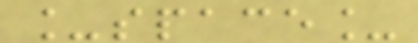_space_
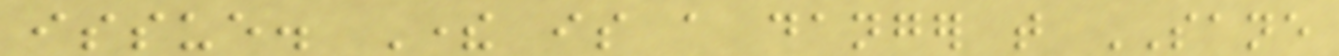issue. There is a danger that SANE
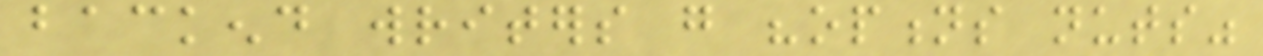backend writers go "options nuts"
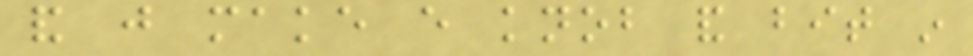and just make every knob and bit in
